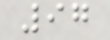97
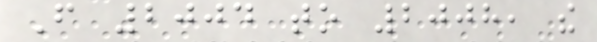From 2004 to 2008, the
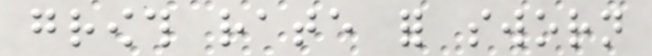growth rate for sworn
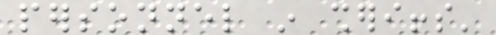personnel in sheriffs'
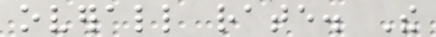overall rate. The
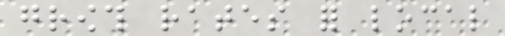growth rates for local
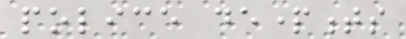police departments
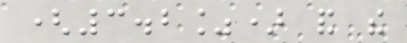(3.2%) and the
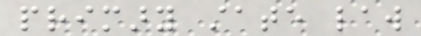primary state law
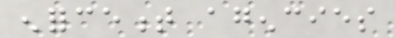enforcement agencies
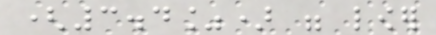(3.4%) were lower
